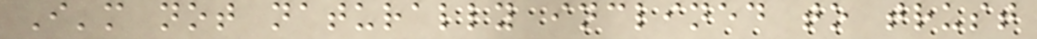I'm not naturally inclined to trust
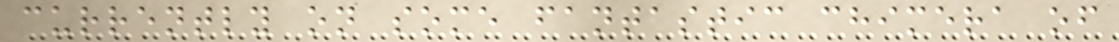currently on some fantastic chimera of
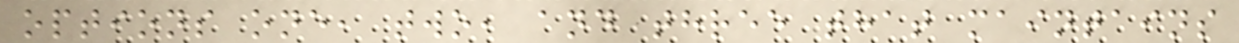options one, two, and three that maintains
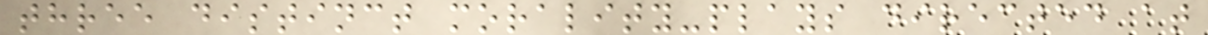three distinct morality-plays directed at
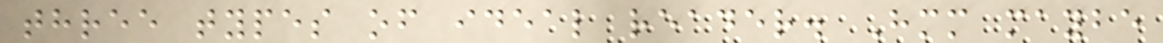three types of ideal reader. Hmm maybe
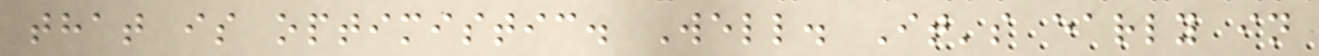that is optimistic. Well. It's early in
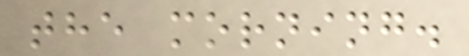the morning.
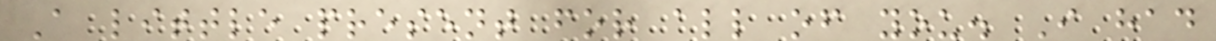A little present for all of you. I had
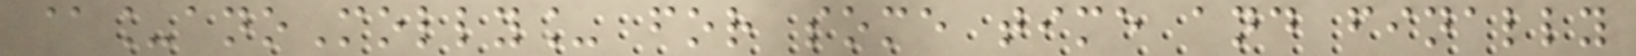@_anoMolly_ for some time and finally
